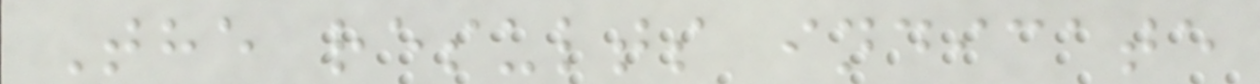The results indicate
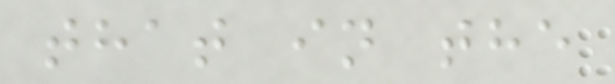that in the
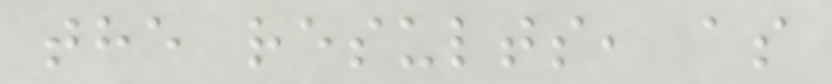the results, as
